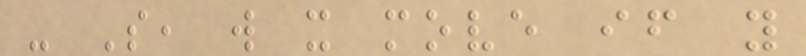- So, will it move if you
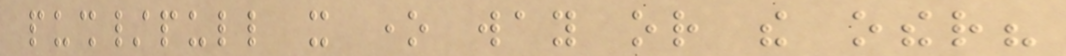push/pull it one way or the other?
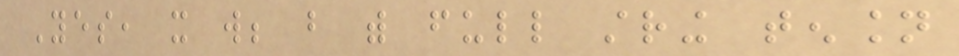Yes, it will; but with full string tension
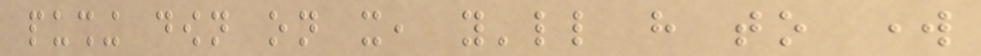pushing down on it, you'll have to work
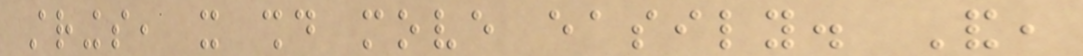strings, it should move easily. And,
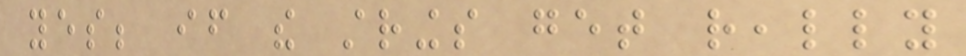yes; if the strings get really
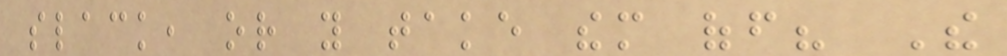slack, or you take them off? The
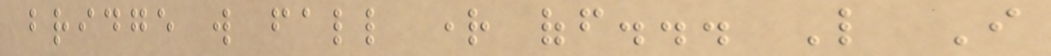bridge will fall right off... Like I
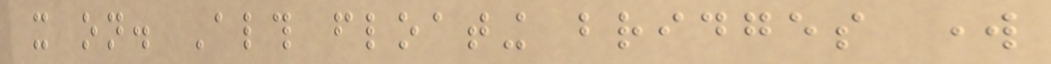it on. Although floating bridges work
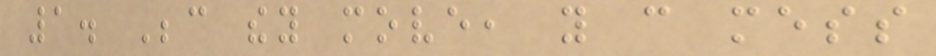1. Because they move, you can mess
